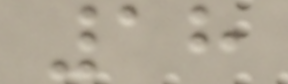18
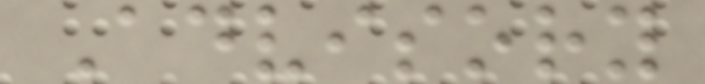Advisory
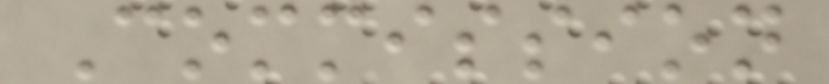Commission
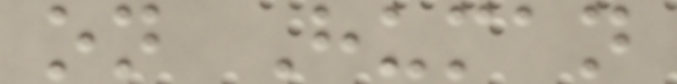on Human
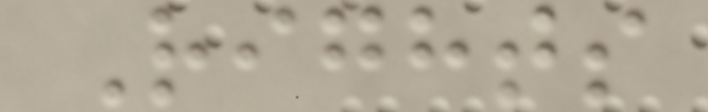Rights
